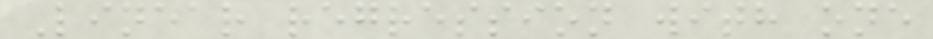Linear regression with one
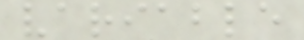variable
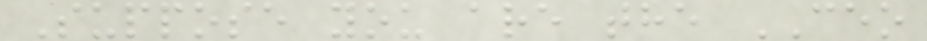Suppose you are the CEO
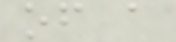of a
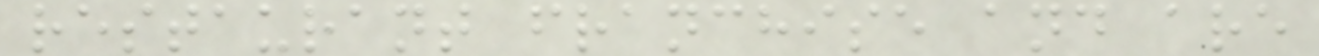restaurant franchise and are
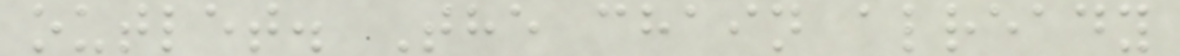outlet. The chain already
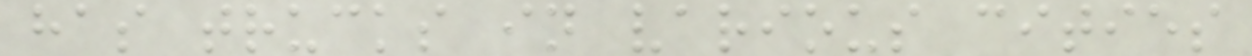has trucks in various cities
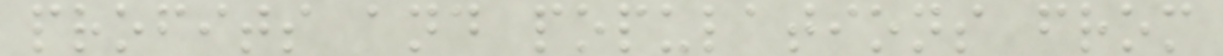profits and populations from
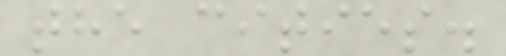the cities.
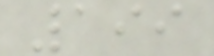199
